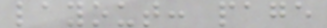layout: page
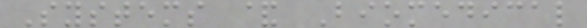Systems & Biomedical
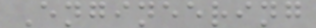Engineering
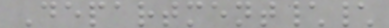Department\\
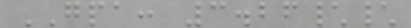GPA: 3.26\\
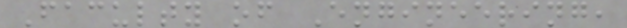Faculty of Engineering,
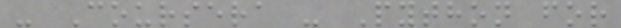- Coursera - Python for
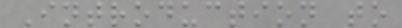Introduction to
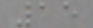15
